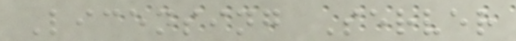Licensing Server
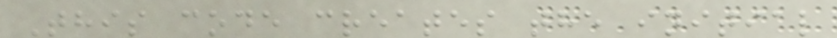This code creates the initial
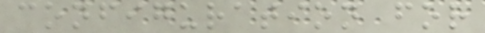configuration for
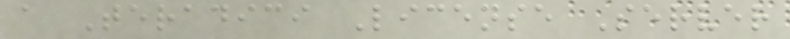a Teradici License Server
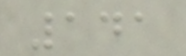141
